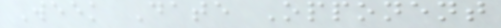Week Date Opponent
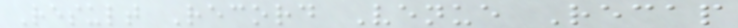Result Record Venue Recap
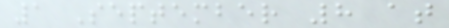1 September 8 at
